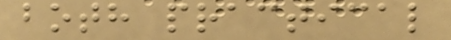both practical
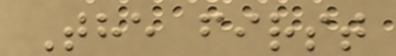The first
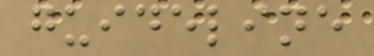guideline
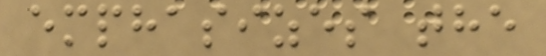emphasizes the
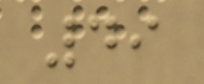49
